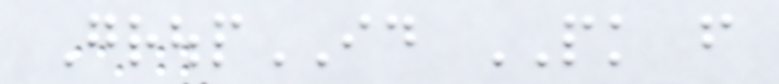GroupID PK from
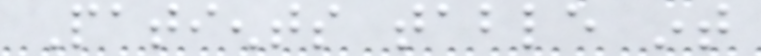Patients table int
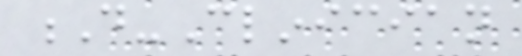D-Clinician
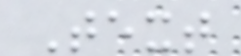Text
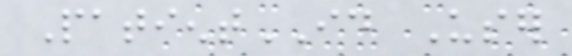PatientID User
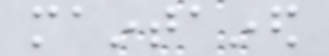maintained
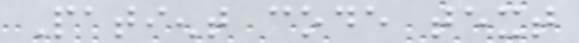Patient code text
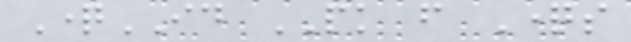QuestionID PK from Questions
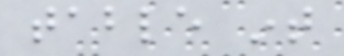table int
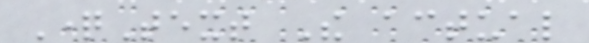QuestionText The actual
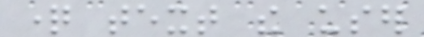question text the user
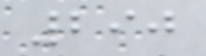290
